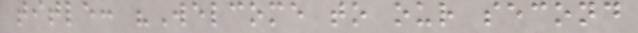title: "Welcome to our second
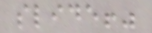slide!"
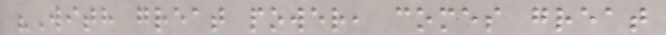"With great power, comes great
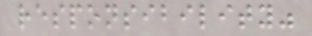responsibility"
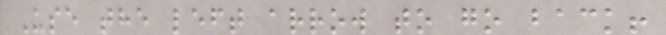Use the left arrow to go back!
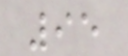95
